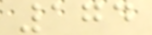174
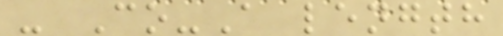- Co-A length
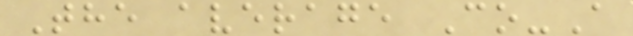The average Co-A
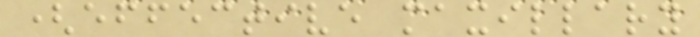(effective maxillary
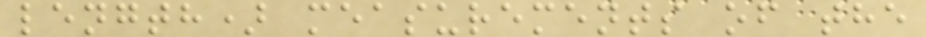length) measurements of the
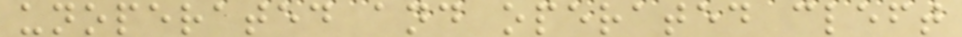unoperated and operated cleft
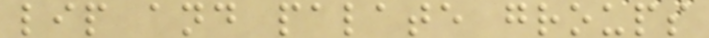lip and palate groups
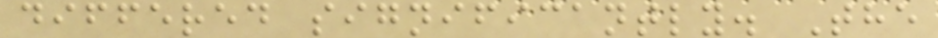differed significantly. The
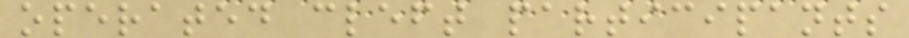operated cleft participants
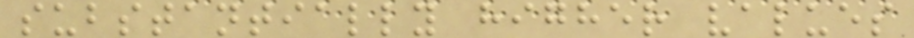substantially higher values
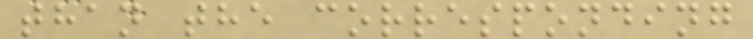than the corresponding
